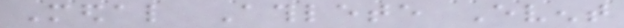Medal Athlete Event
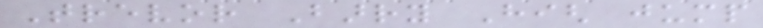Trevor Barry High jump
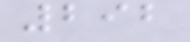292
